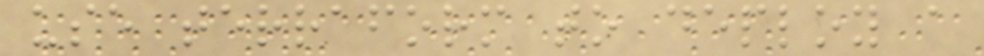use terraform to deploy a
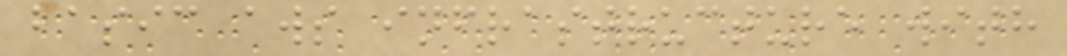basic aws infrastructure with
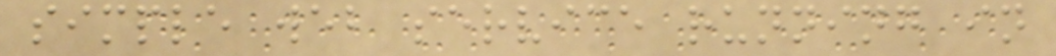simple web service running in
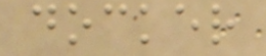docker
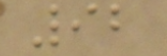92
